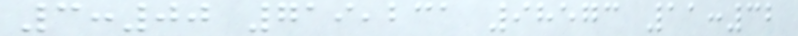3:00 719,231 98573 11:32
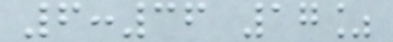6:36 17%
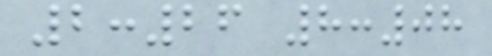2:26 8:08
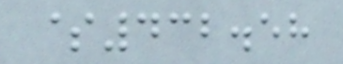$432.58
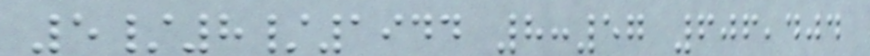5/8/1944 8:57 606,404
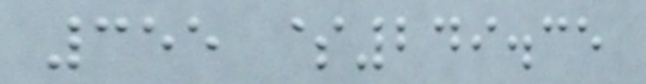355 $249.35
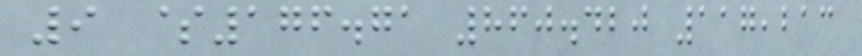9 $176.71 860.420 117,213
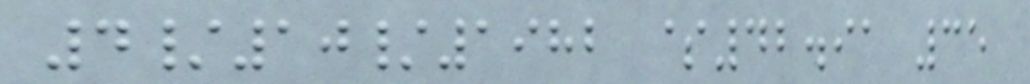4/10/1982 $42.91 35
